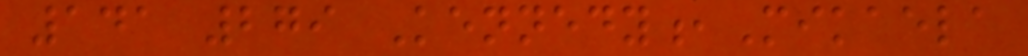141 279 Kennedy,Mikaela
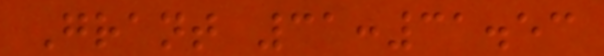Grant 31:31.53
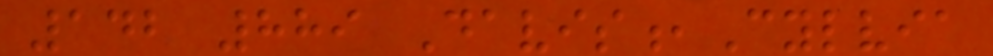142 889 Davis,Cylvia
